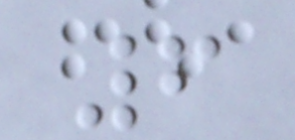6
